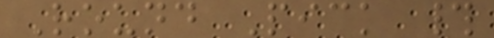Round Pick #
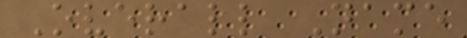Overall Name
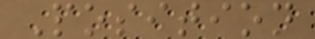Position
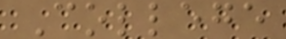College
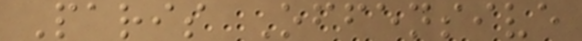Paris Offensive
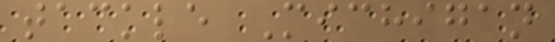tackle Michigan
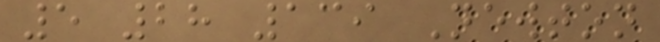5 28 139 Newton
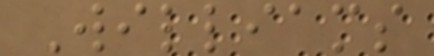Williams
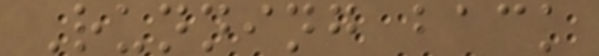Running back
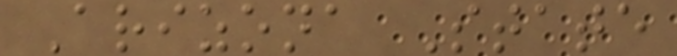Arizona State
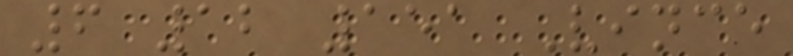6 12 151 Vince
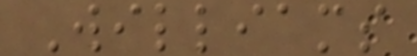Williams
